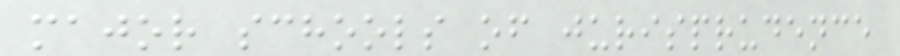major schools of jurisprudence
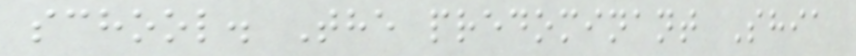school. The predominant Shia
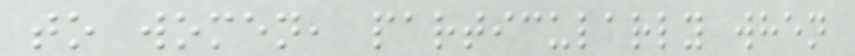to women, particularly when
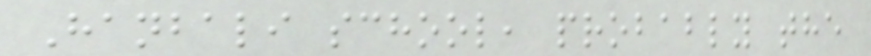Hanbali school, probably the
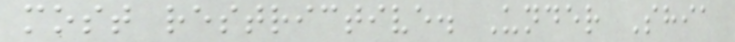most restrictive. Under Shia
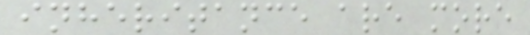inheritance are more
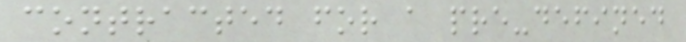contracted for a pre-defined
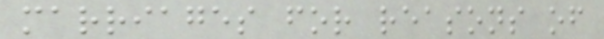marriages for reasons of
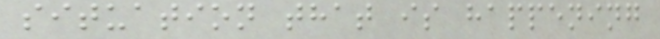situation that is happening
